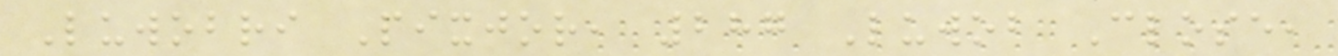Luwobri Pixjor, 287 Luwob Close,
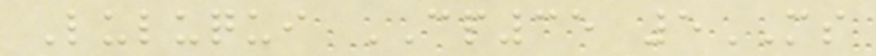Luluqui CP35 5MS
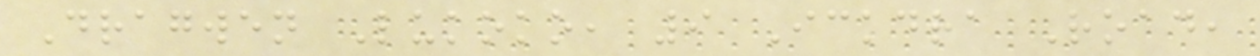Dragwen Lukoko, 9 Ickdra Road,
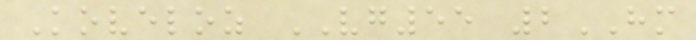Koveloz VG55 2HM
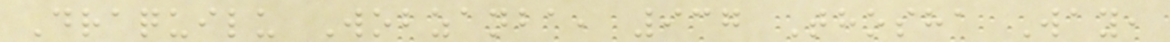Draquilu Wobzanba, 937 Thosha Way,
